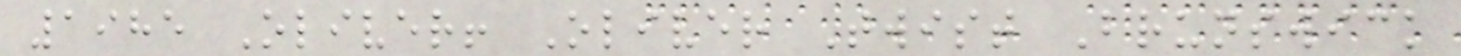1985 Oliver! Oliver Twist Brunswick
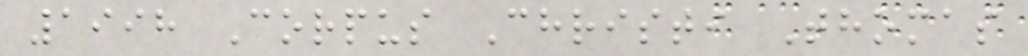1998 Corpus Christi Thomas
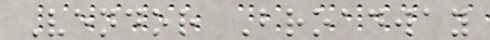Vendor Broadway
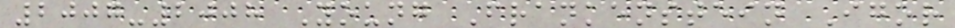2007-2008 Young Frankenstein Igor
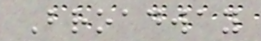Broadway
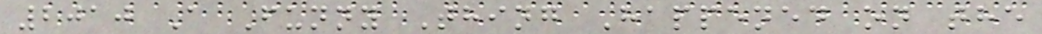2010 A Funny Thing Happened on the
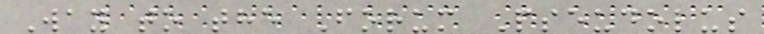Way to the Forum Pseudolus
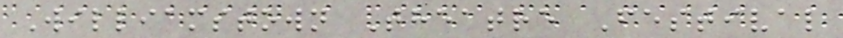Williamstown Theatre Festival
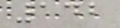142
